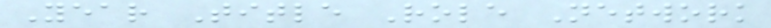Year Title Role Network
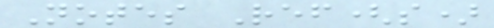Notes Ref(s)
